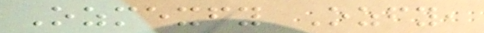Ozmexfy Ozfy,
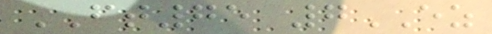FT75 7EZ
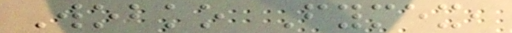Wobko Fymex,
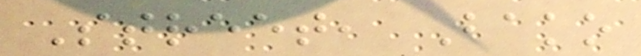Street, Bako
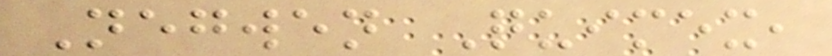Negwen Quimex,
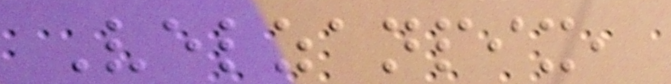Velzanpix,
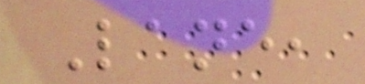Lane,
